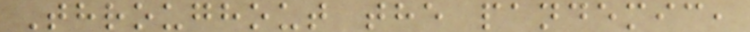Throughout the pandemic,
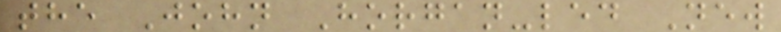the John Horgan-led New
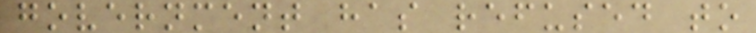government has refused to
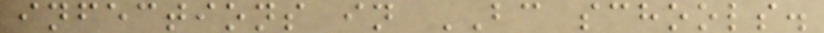infections in BC schools.
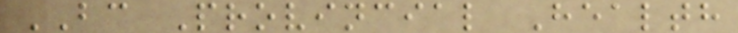BC Provincial Health
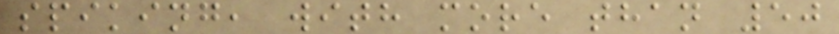spiking, with more than 50
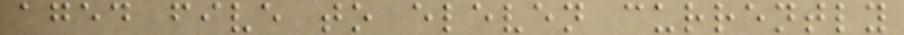aged five to eleven currently
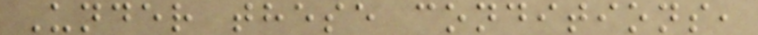Under these conditions,
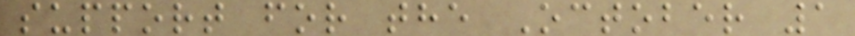support for the October 1
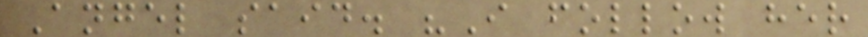Angel said. "I follow her
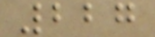227
